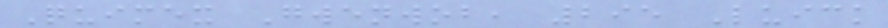Quimex Gwenwob, 295 Luick
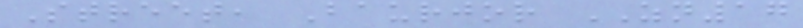Street, Baurjor ZN17
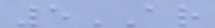5AR
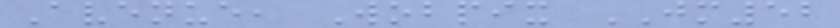Avenue, Wobpix JM52
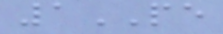1PE
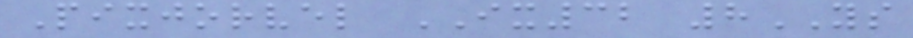Pixjorvel IX32 8YS
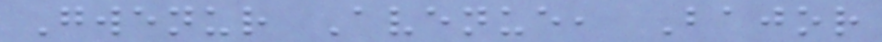Gwenur Avenue, Bajor
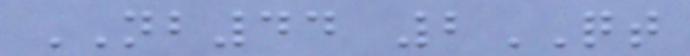NB44 2QT
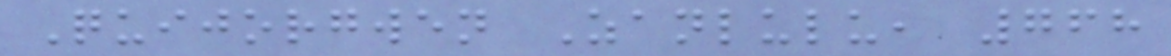Quijorgwen Zanlulu, 768
